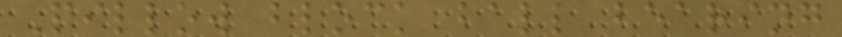Pillow block ball bearing
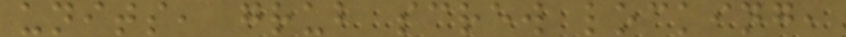units, grub screw locking,
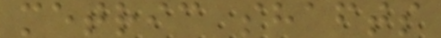metric shafts
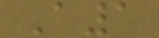A1
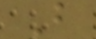B
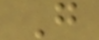G
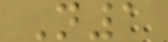N1
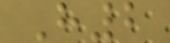H2
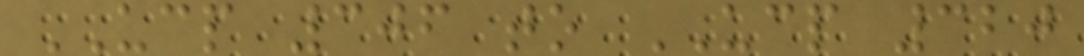UCP 306 to UCP 320
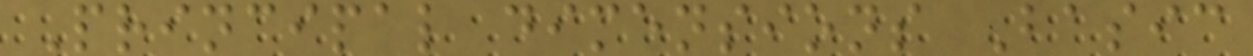Principal dimensions Basic
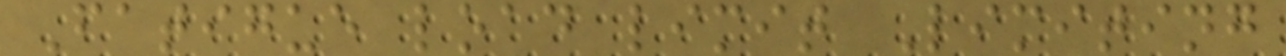Fatigue load limit Limiting
